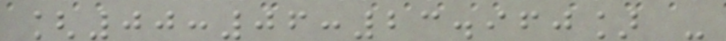[00:06:23.960] -
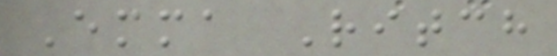Emma Ritch
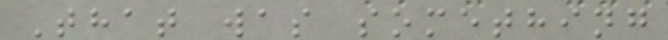That was something
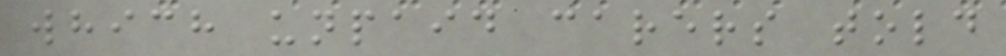which unpaid carers told
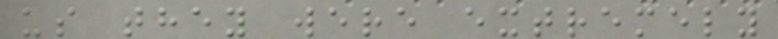us they were extremely
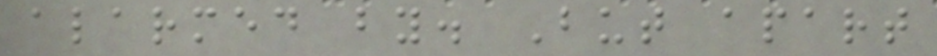alarmed by. But apart
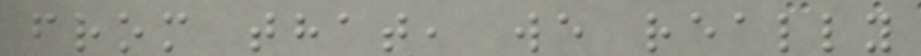from that, we really
